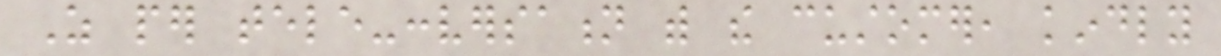As per tele-conversation with the customer, kindly
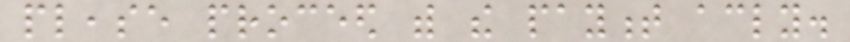please proceed with the payment accordingly.
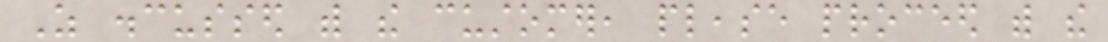As discussed with the customer, please proceed with the
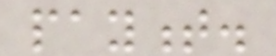payment.
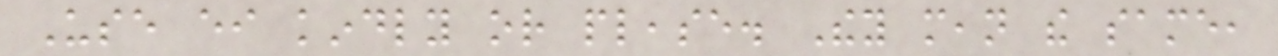Use either kindly or please. They mean the same,
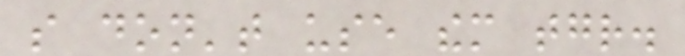so don't use them together.
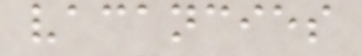vacancies
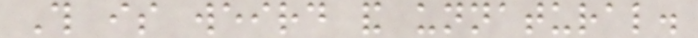This is weird and unnatural.
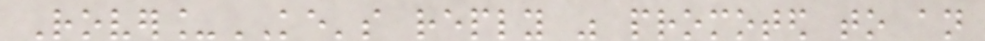Rover_KE's reply was promoted to an
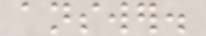answer.
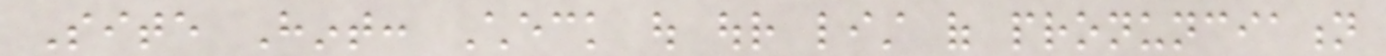Site Hint: Check out our list of pronunciation
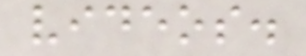videos.
